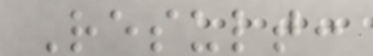Result:
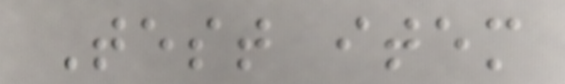Test item
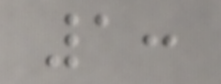1:
